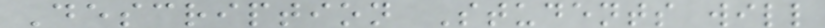Description Students will
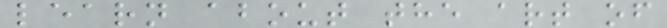learn about the art of
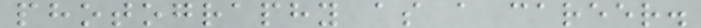photography as a career.
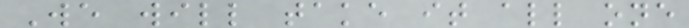We will take it all one
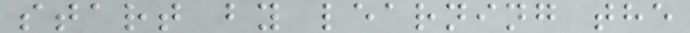start by learning the
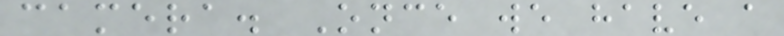camera. Once we have a
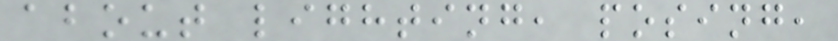about lighting, posing,
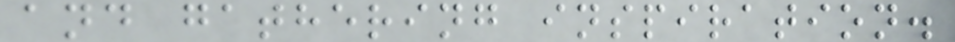and gathering inspiration.
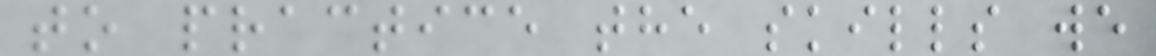to practice the skills we
